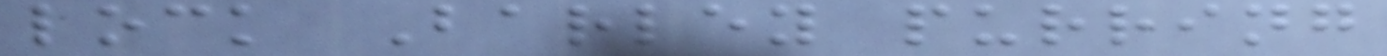lock Barley purring
